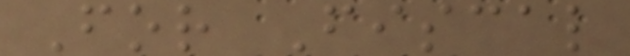For Fiscal
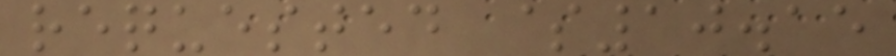requested $10.15
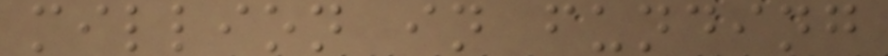million in funding
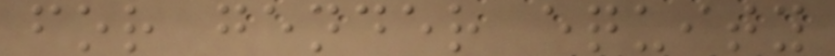for gender equity
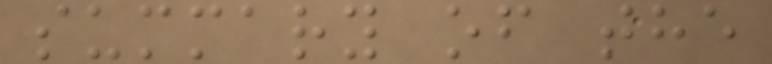summary of the
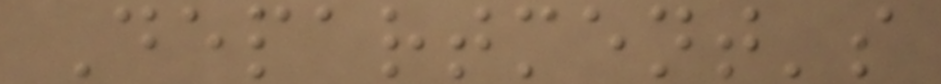Department's
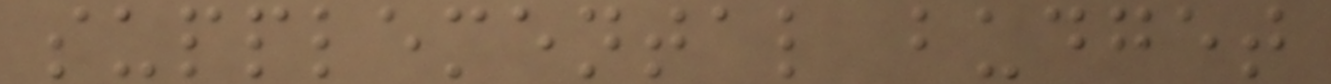supplemental budget
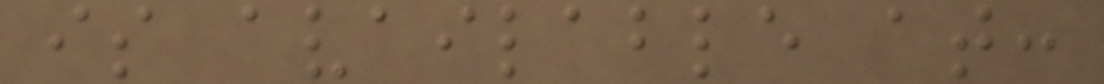is available at:
